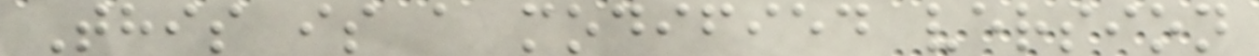This is a modified version
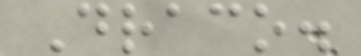Draco.
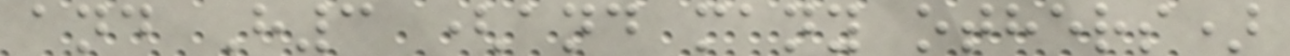and H3 (and many others)
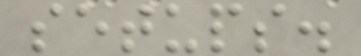setups.
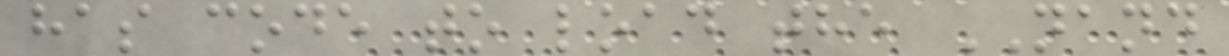has code to load the NAND
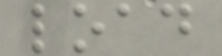load
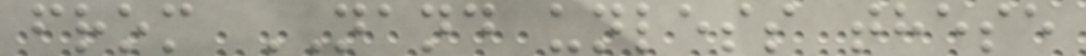from NAND unless these
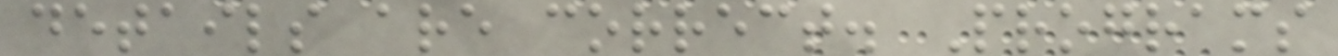details are correct. Programs
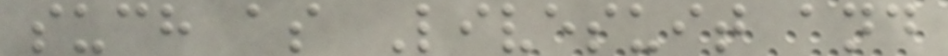such as Livesuit and
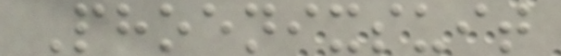Phoenixsuit
